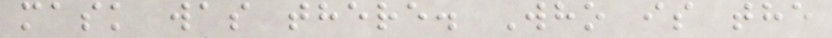mask was there. Who is the
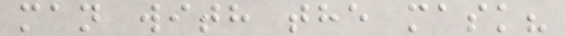man with the mask?
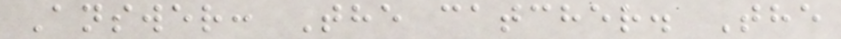Answer: The catcher. The
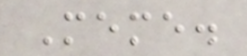Meme.
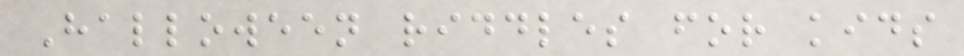Halloween riddles for kids
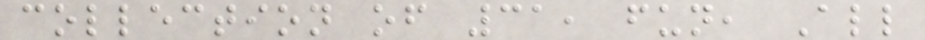collection of 31, fun, All
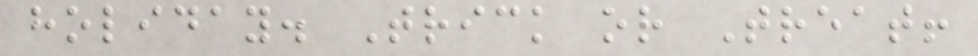holiday. Trick or Treat!
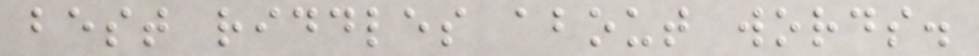best riddles about words.
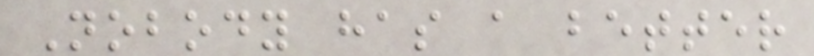Nobody has a better
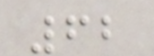62
